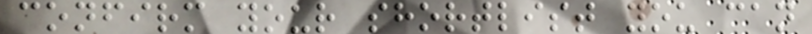confirm your shortlist you can
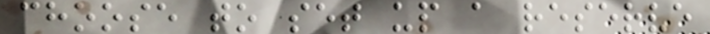choose to set up a reserve
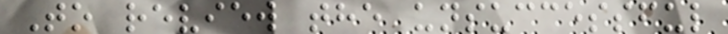To review the unsuccessful
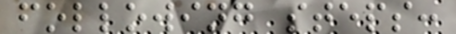following steps:
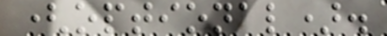(optional).
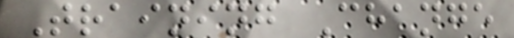Training Change
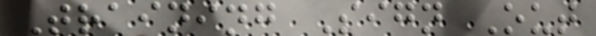Training Sign Out
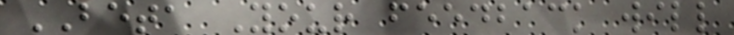BETA Your feedback will
